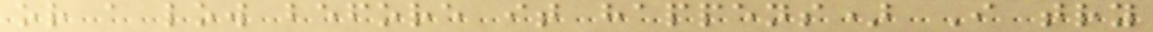or a low before it happens) I try
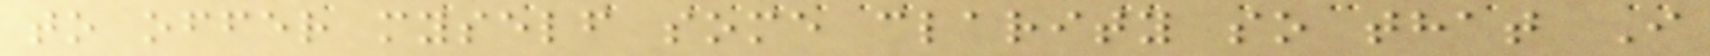to offer myself some clarity so that I
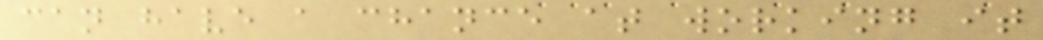can have a chance at working it
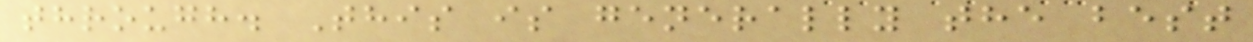through. This is generally the best
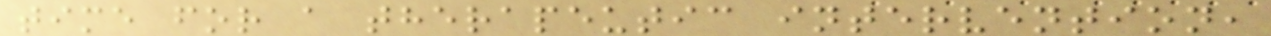time for a therapeutic intervention,
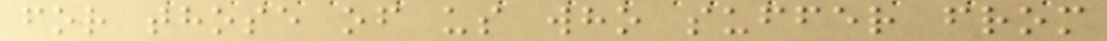for those of us who suffer from
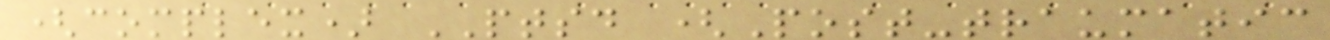(complex) PTSD (Post-traumatic
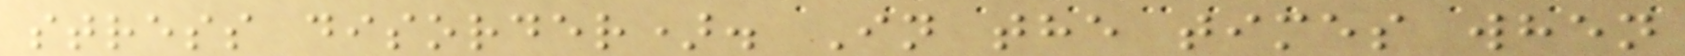stress disorder). In the times when
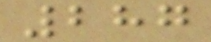287
